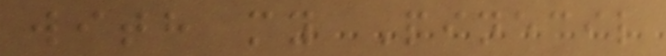with my Pinecil
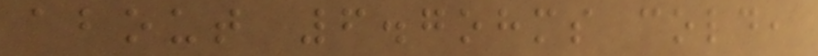about 6.7ohms cold,
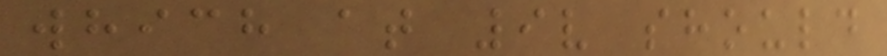which at 9v should
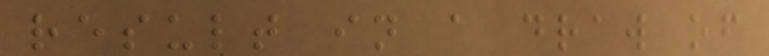result in a draw of
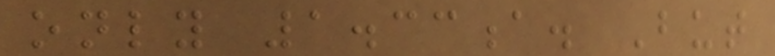only 1.33a. But
